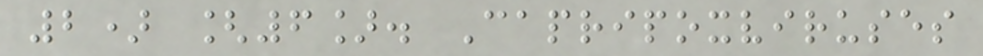2) [6]. Capripoxviruses
